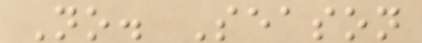No. Season
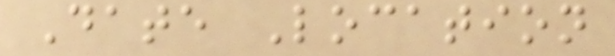Date Location
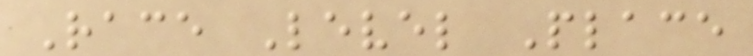Race Level Place
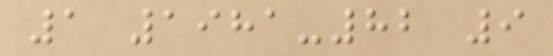1 1981-82 9
